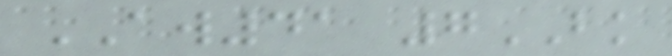AW41 7BK
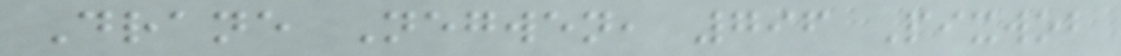Drane Negwen, 796 Pixwob
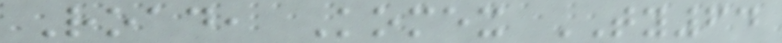Road, Komex TY64
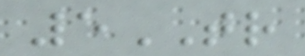5TR
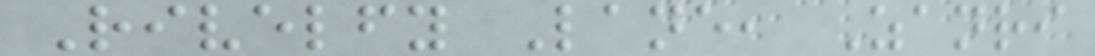Rivelfy Lane, Zanri
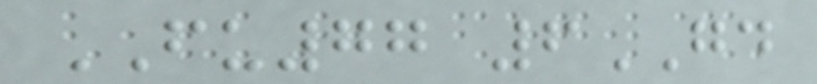FU77 6GD
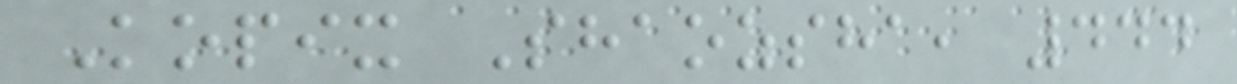Kopix Shaozsha, 444
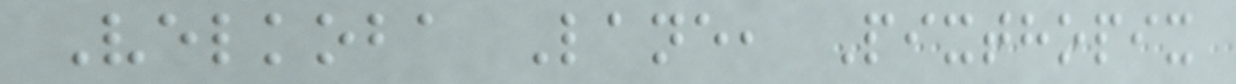Velkoba Lane, Pixthopix
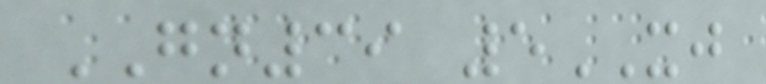GN39 5XJ
